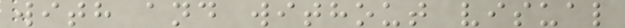with and without visual
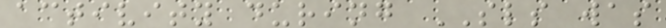activity during SLS was
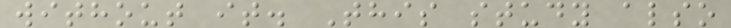without it. This study also
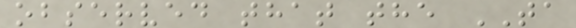observed that the TA
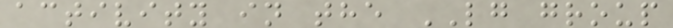activity in the LG group
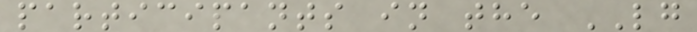participants in the LG
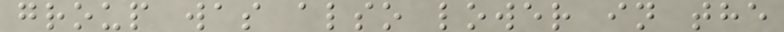group was also lower in the
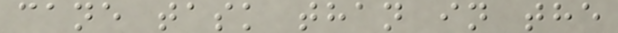cane task than in the
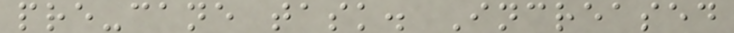pre-cane task. Increased
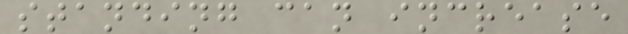standing can increase
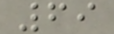69
